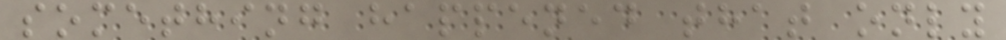something happened that only
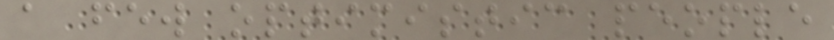a few optimistic people
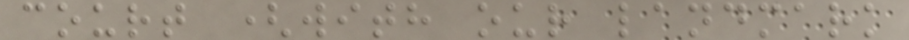court (with our landmark
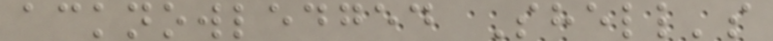acknowledged Shell's
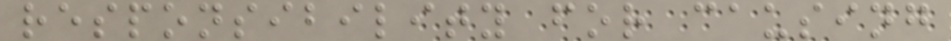responsibility for causing
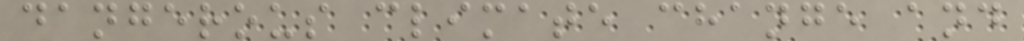dangerous climate change and
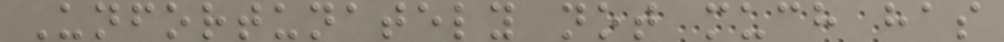Unfortunately not much has
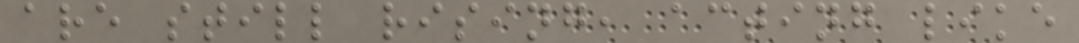are still rising, acting like
